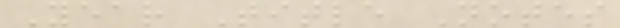Year Title Notes
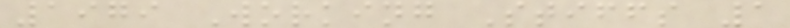1979 Working Stiffs 1
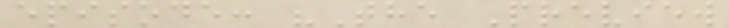episode: "The Preview
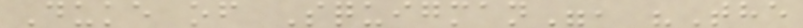Duke of Squigman", "The
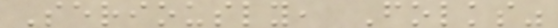Seriously, Folks"
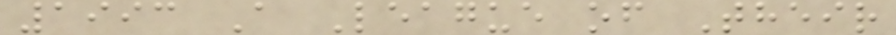1993 A League of Their
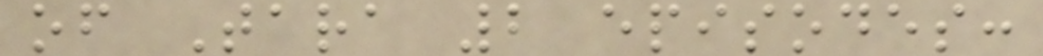of Tara 2 episodes:
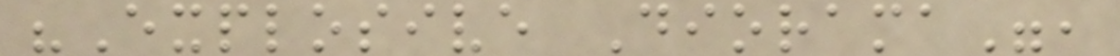"Explosive Diorama",
